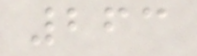263
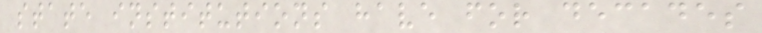state institutions have for decades
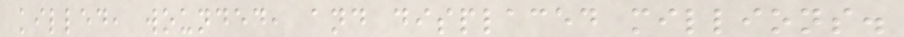killed, wounded, and displaced millions.
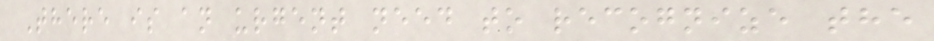There is an urgent need to recognize the
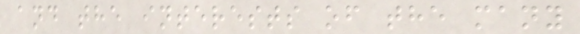and the interests of the many
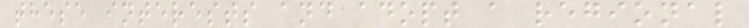these interests and adopt a regional
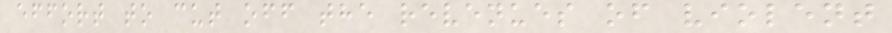effort to cut off the revenues of violent
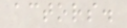actors.
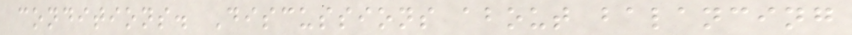conditions. Discussions about balancing
